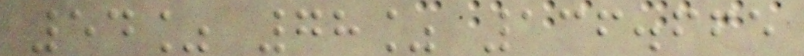54% 78% 136.665
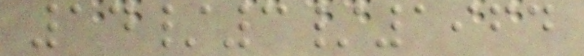14/3/1964
